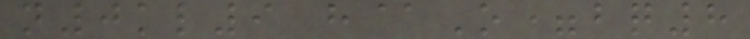n0kl9 h@O=bq8
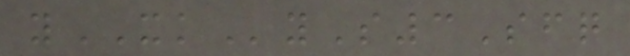yXKyS3Sfq
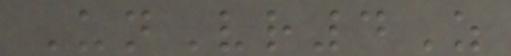UnVr4Z
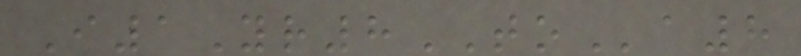I1Yr8TOa8
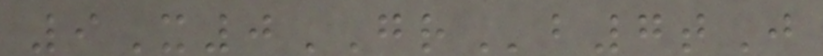9X0GRb7tJ
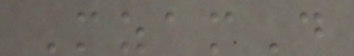MzamD
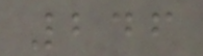246
